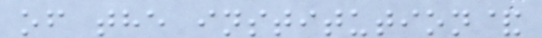of the institution&
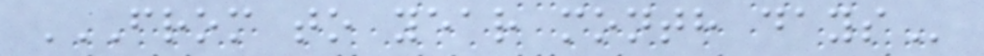FROM TO YEAR MONTH DAYS
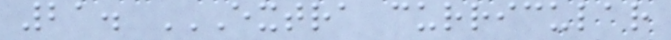21. EXTRA CURRICULAR
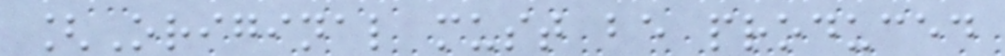[Original must be produced
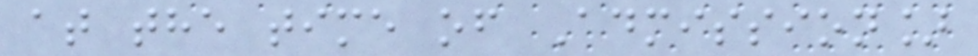at the time of Admission]
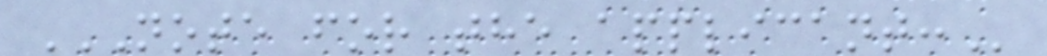NOTE FOR THE APPLICANT:
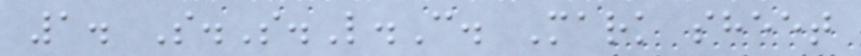1. S.S.L.C. Mark sheet
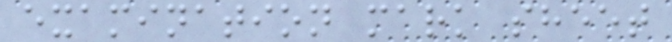examination mark sheet
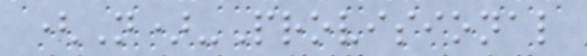(N)-Provisional
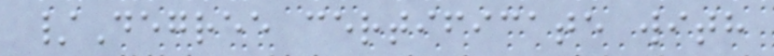/Degree certificate with
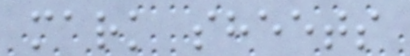mark sheets
